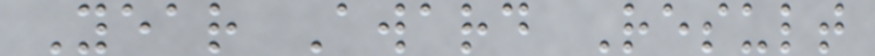Year Award Result
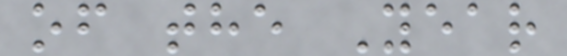of the Year
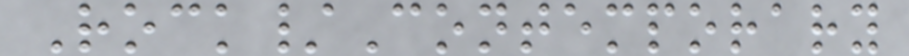Rock/Contemporary
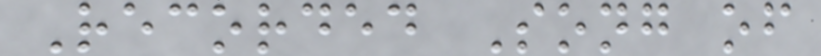Recorded Song of
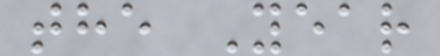the Year
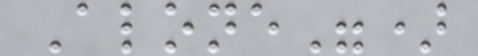Alone")
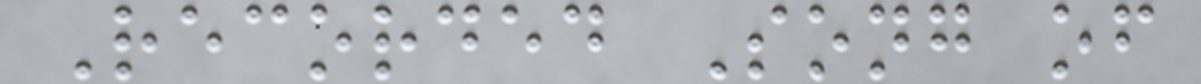Recorded Song of
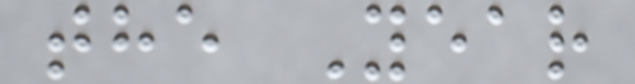the Year
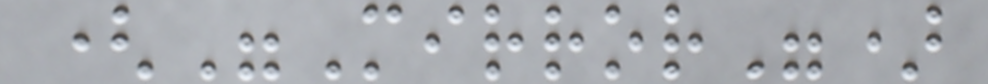("Mirror")
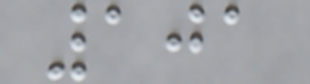101
